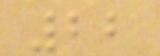22
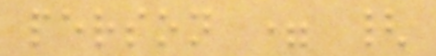person = {
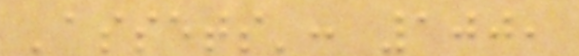'assets': 100,
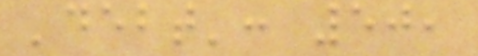'debt': 50,
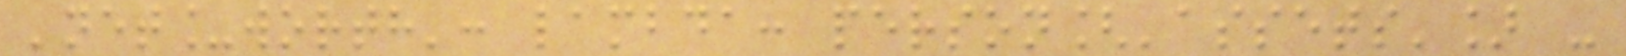'net_worth': lambda: person['assets'] -
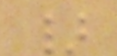}
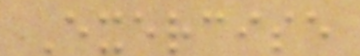Exercise
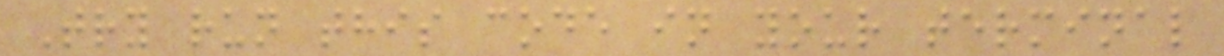Try run this code in your terminal
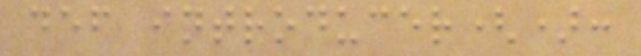def introducer():
